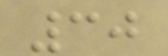30
